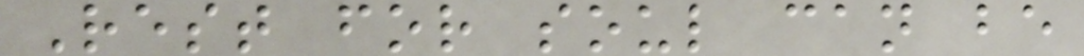Rest for soul can be
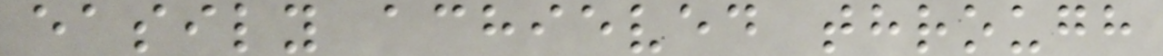easily achieved through
